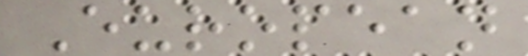European
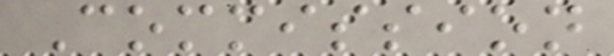Commission
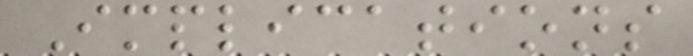Implications
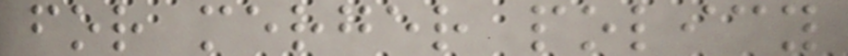for merger policy
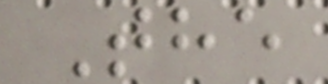The
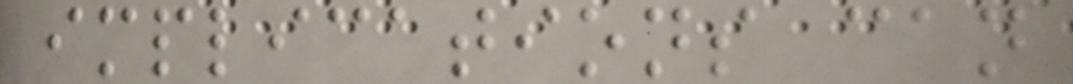implications can
